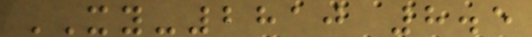XY-2810 8.5
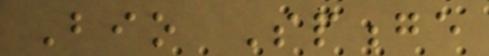Bio Sponge
